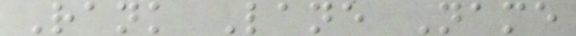Rank Lane Name
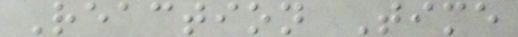Reaction Time
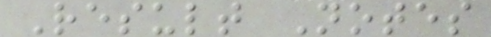Result Notes
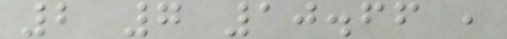2 7 10.66 ,
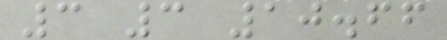3 3 10.66
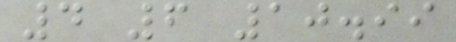4 6 10.99
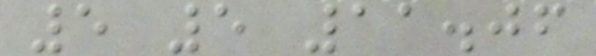5 5 11.06
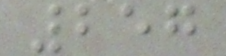257
